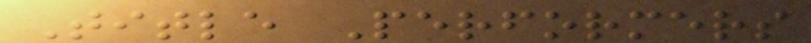Title Performers
